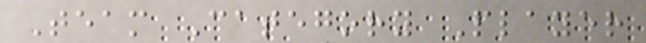Team Category Player
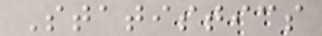Statistics
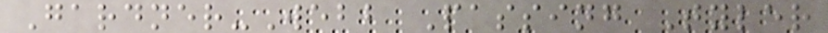Gardner-Webb Passing Tyler
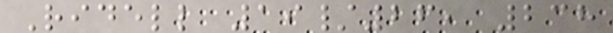Ridell 19/26, 238
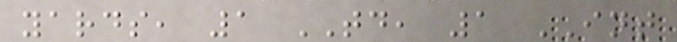yards, 1 TD, 1 INT
